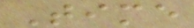Time
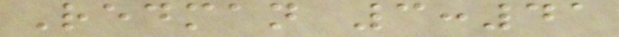Redman 3:41
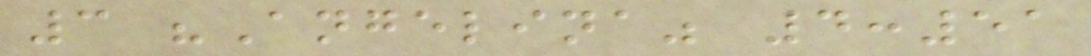3 "Angelina" 4:51
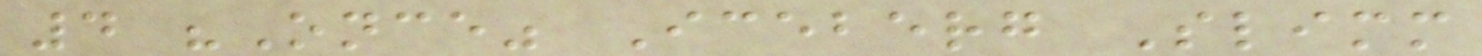4 "Once" Iceberg Slimm
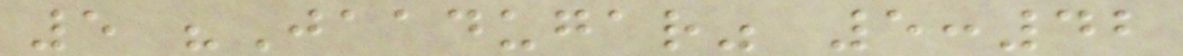5 "Jaadugar" 5:42
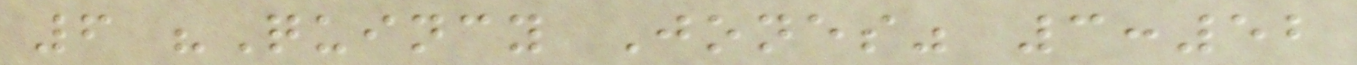6 "Quincy Jones" 3:52
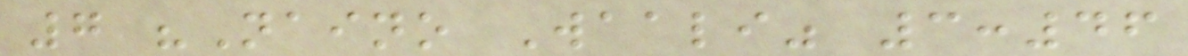7 "Naino Waali" 3:46
